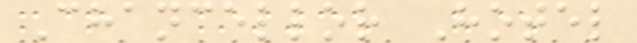Chancellor Hotel
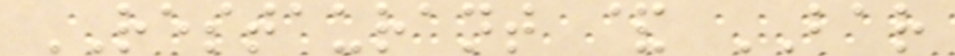RESTAURANT & BAR
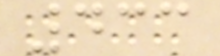433
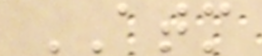ATM
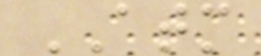ATM
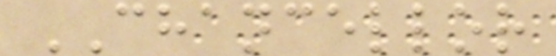CHANCELLOR
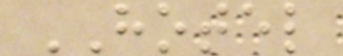HOTEL
